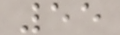55
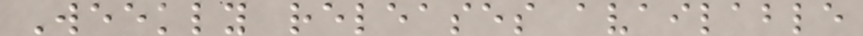Weekly releases available
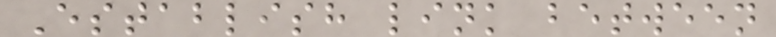Establish link between
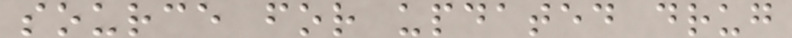source for updated drug
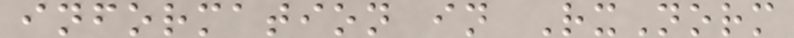information in RxNorm
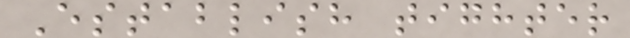Establish tighter
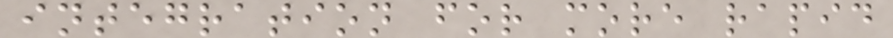integration for more rapid
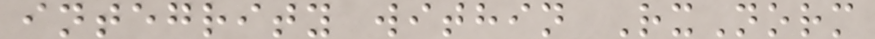integrity within RxNorm
